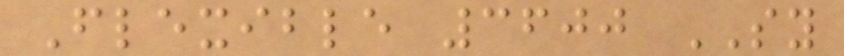Flexible 3600 SY
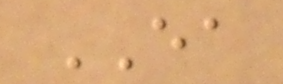EA
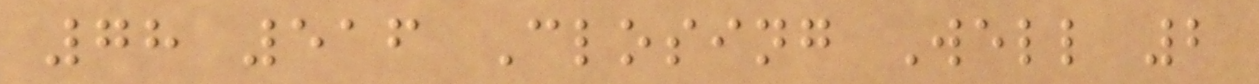78 516 Closing Well 2
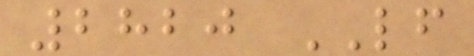2820 LF
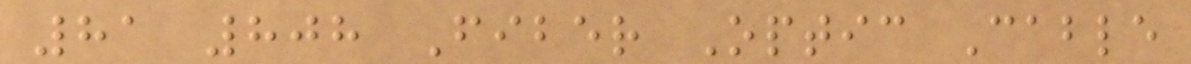81 808 Fiber Optic Cable
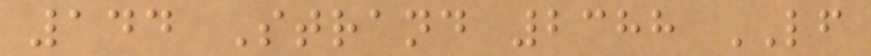144 Strand 2388 LF
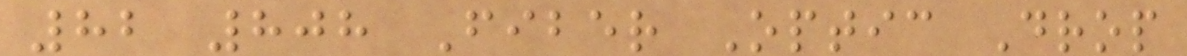82 808 Fiber Optic Drop
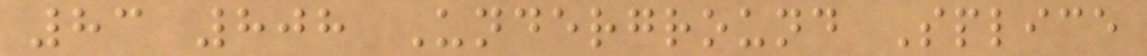83 808 Underground Splice
